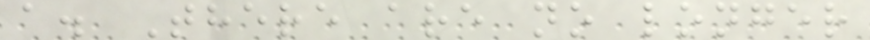a. There are no longer
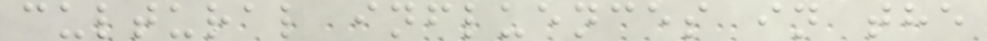cultural influences in the
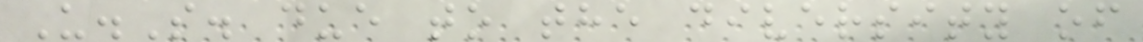U.S. due to the diversity of
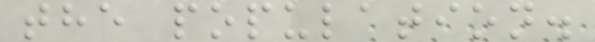the population.
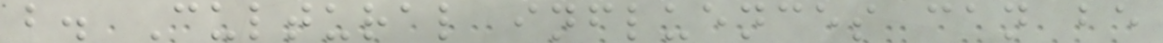b. Cultural influences can be
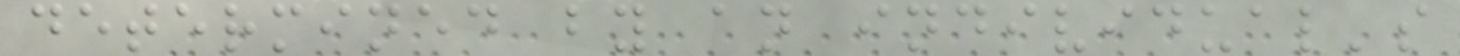determined by an individual's
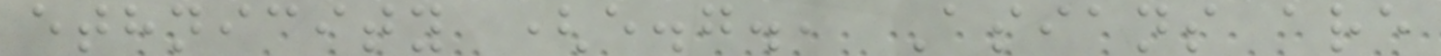ethnicity (e.g., Asians are
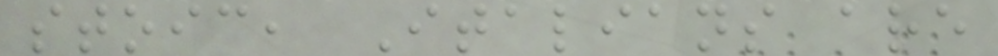stoic, Italians are
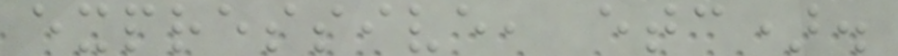expressive, etc).
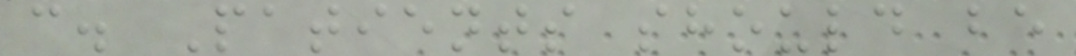c. Patients should be
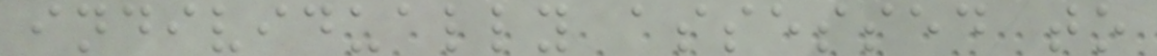individually assessed to
